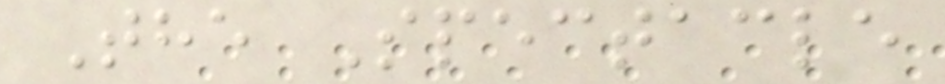The Spectacle
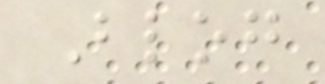Blog
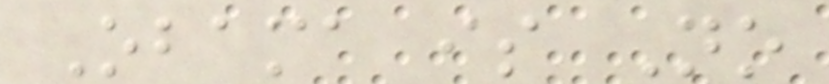Obama is No
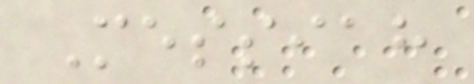Messiah
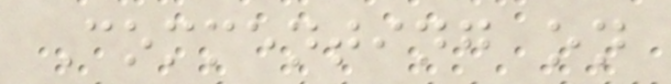Commenting on
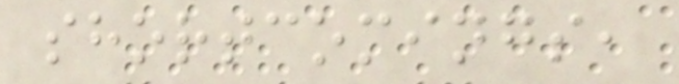shortcomings,
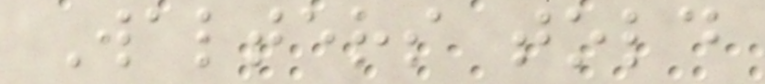Walters told
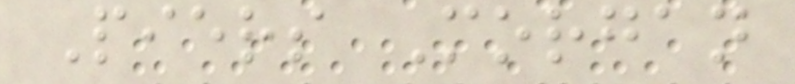Piers Morgan
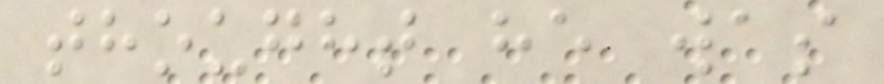thought he was
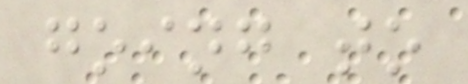going to
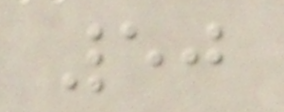50
